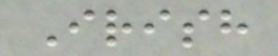Irish
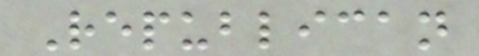Republican
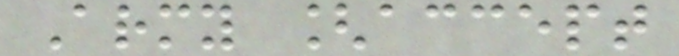Army [accept
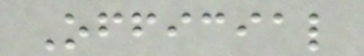Official
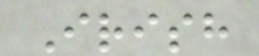Irish
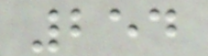254
